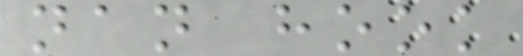nan hook
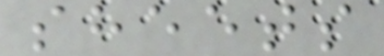sheets
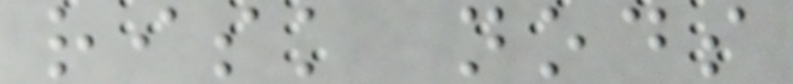risk nods
